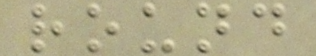round
